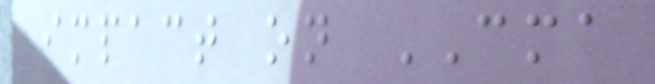impact on CMA
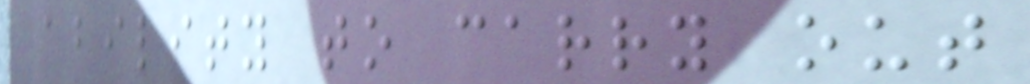ability to carry out
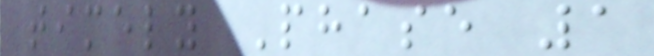timely Phase 1
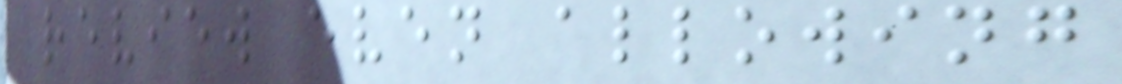review even allowing
